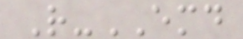R-EMD
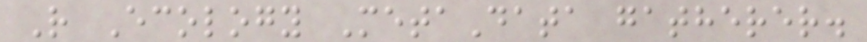R Ecology MetaData gatherer.
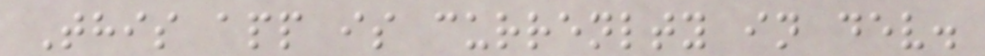This app is currenlty in dev.
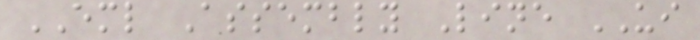EML Assembly Line UI
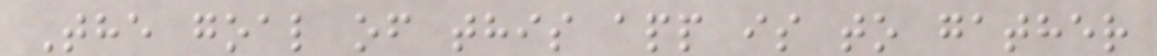The goal of this app is to gather
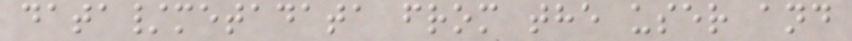data/metadata from the user and
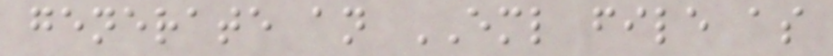generate an EML file as
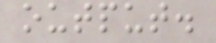output.
